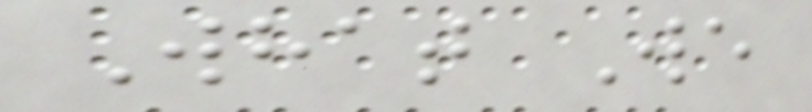What We
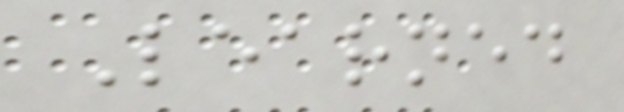Learned
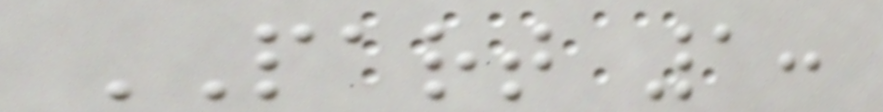PART 1:
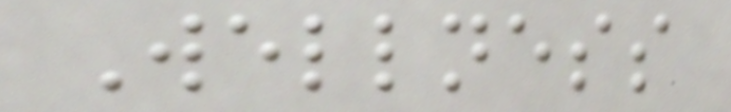Wellness
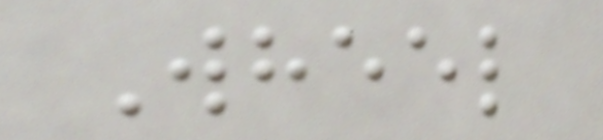Wheel
